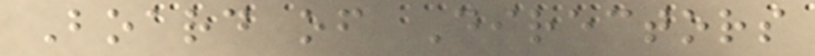Board of Directors
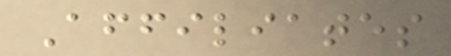Affiliates
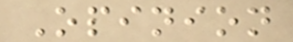Opinion
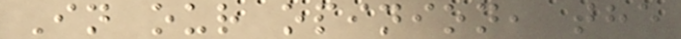In our opinion, the
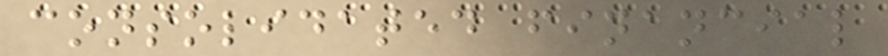consolidated financial
